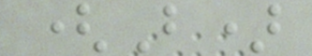(B)
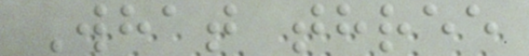What three
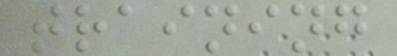training
